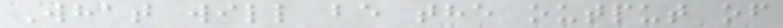What will be the output of
